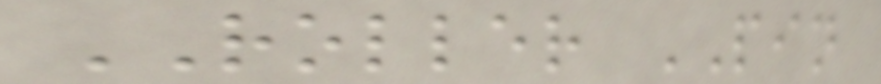ROLLER PIN
